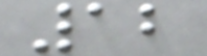12
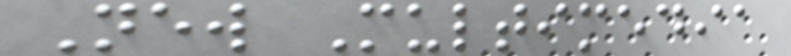New Multimedia
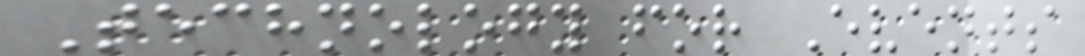Technology for Events
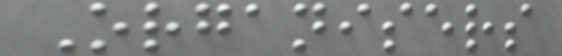Organisers
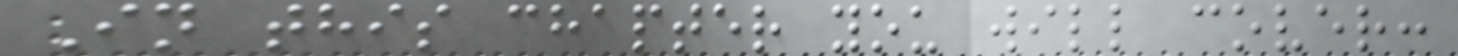In this chapter you will cover:
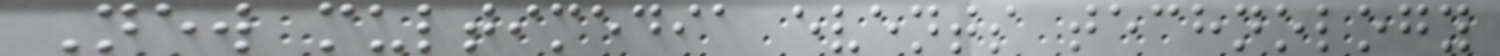New multimedia events technology
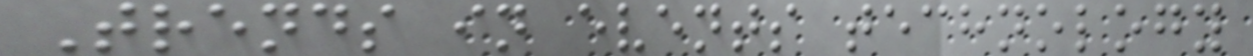Trends in events technology
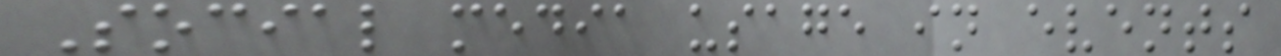Social media usage in events
